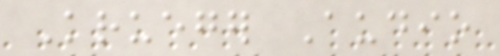Krueger Audio
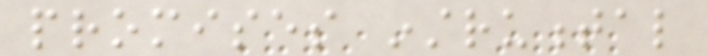promises instrumental
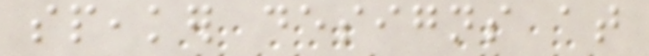speaker designs at
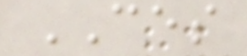CES
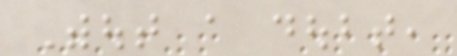Without a doubt,
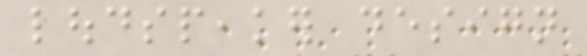loudspeaker design
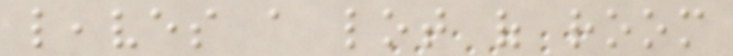leaves a lot of room
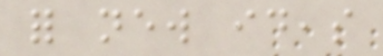for new ideas
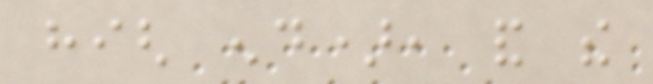high end), and the
